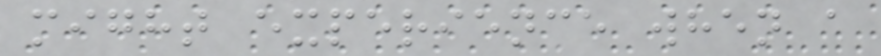might experience when a
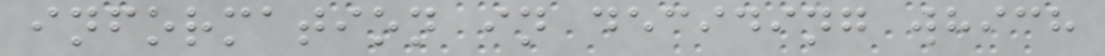information in deciding which
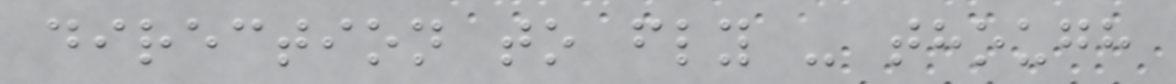direction to fly - though
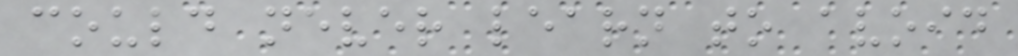could never learn to avoid
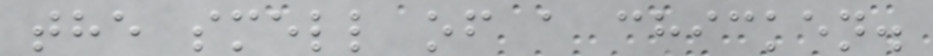the smell of a chicken.
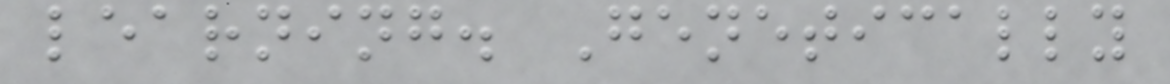learning. Genetically
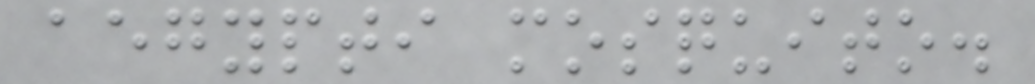aegypti mosquito.
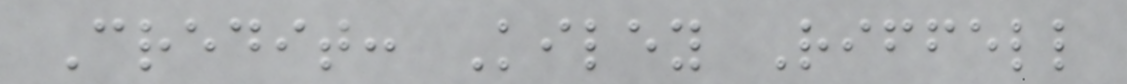Credit: Kiley Riffell
